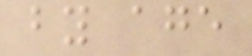by age
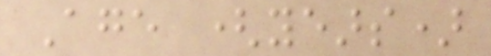Age (years)
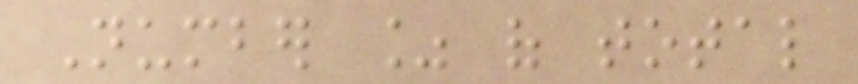Number % of total
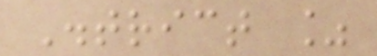District %
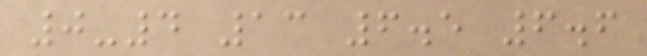0-4 13 6.5 6.6
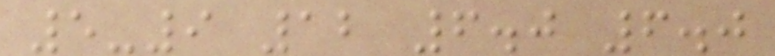5-9 12 6.0 6.0
